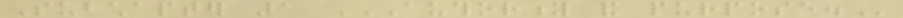Subchapter 1 AUTHORITY AND PURPOSE.
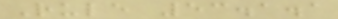Rule 53.1.1
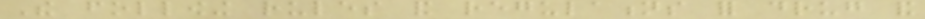The following rules and regulations for drug and
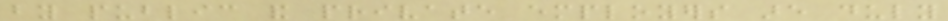by public and private employers are duly
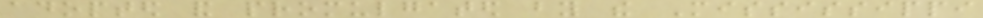adopted and promulgated by the Mississippi
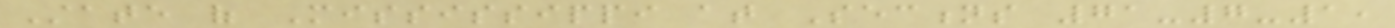State of Mississippi at Sections 71-7-1,
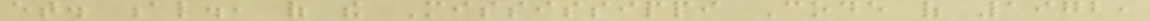et. al., of the Mississippi Code of 1972,
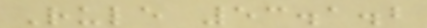Rule 53.1.2
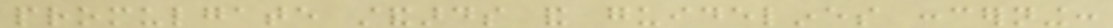promulgate standards and guidelines concerning:
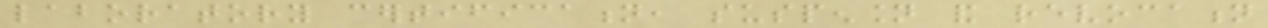laboratory certification, suspension and revocation
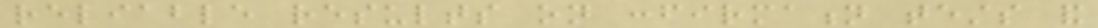reliable results on confirmation tests and
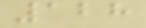128
